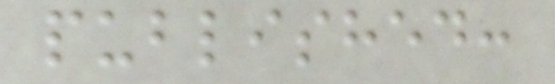published:
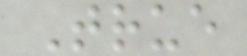True
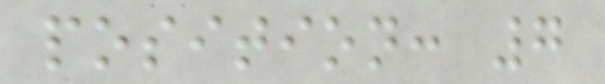position: 7
